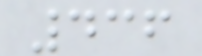436
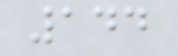144
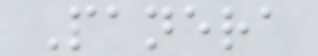Panera
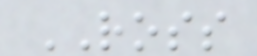ROSS
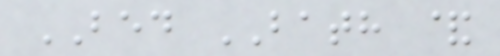BED BATH &
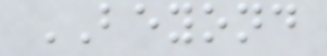BEYOND
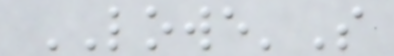LOWE'S
